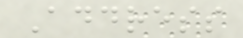Address
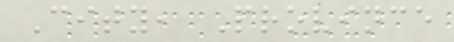City, Province
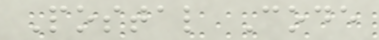Postal Code
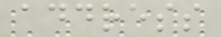address
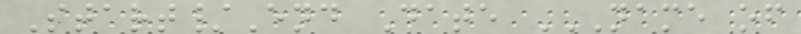Start/End Date NAME OF
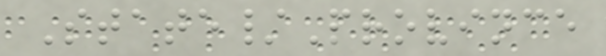State/Province
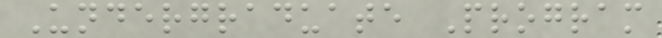Undergraduate Program
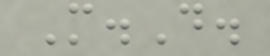M.D.
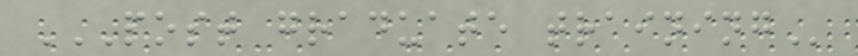POST GRADUATE TRAINING
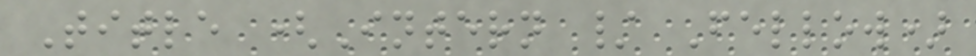Title (Intern / Fellow)
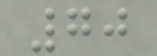70
